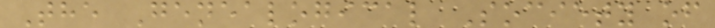The Genealogical Society of
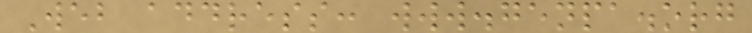Web address: www.genpa.org
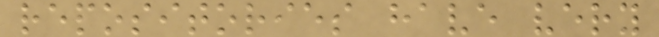repositories have very
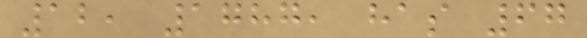12, 1787, has 67
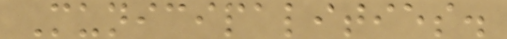Municipalities.
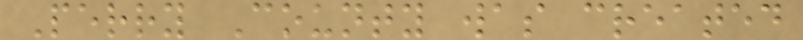Perry County was created
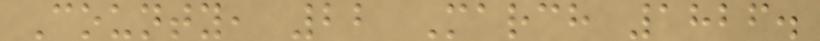County, 22 March 1826.
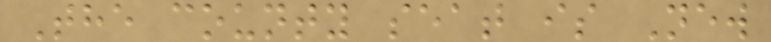The county seat is New
